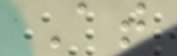At
